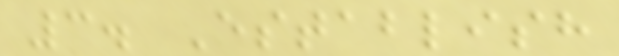3. Establish
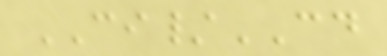CI/CD
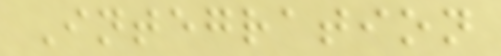Integration
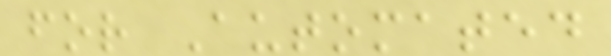for Automated
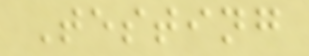Testing
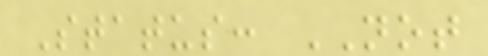Status: NOT
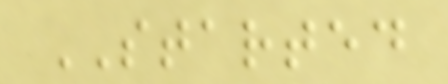STARTED
